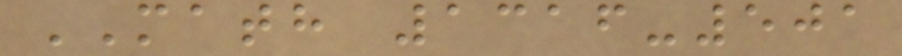MATH 1316-501
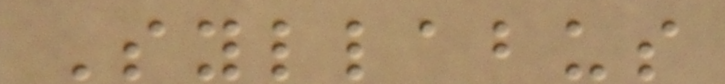Syllabus
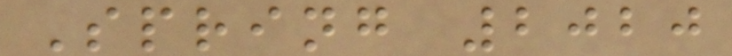Spring 2020
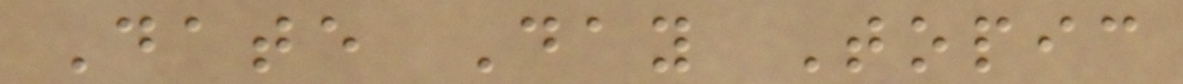Date Day Topic
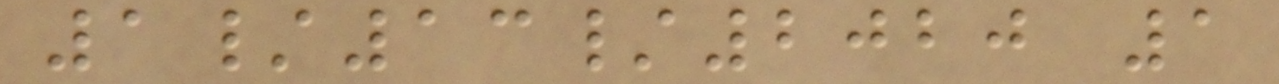1/13/2020 1
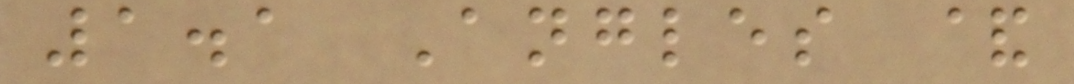1.1 Angles &
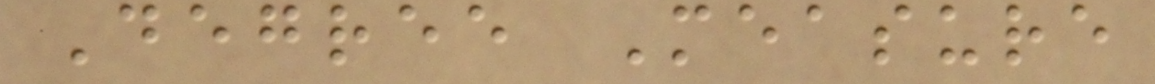Degree Measure
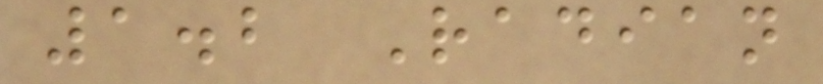1.2 Radian
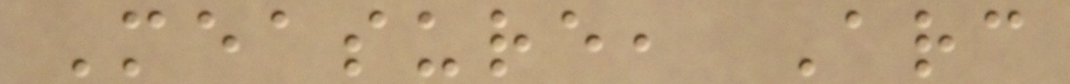Measure, Arc
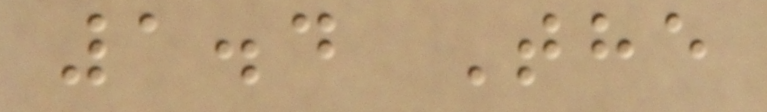1.4 The
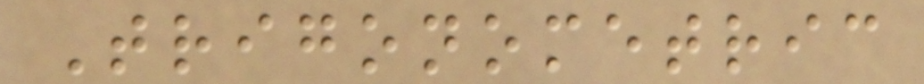Trigonometric
